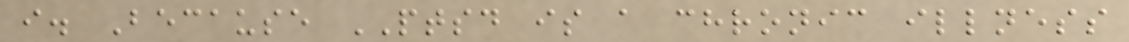i. Because PTSD is a chronic illness
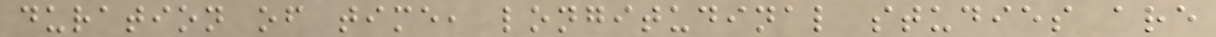duration of time, longitudinal studies are
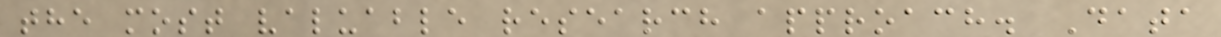the most valuable research approach. Data
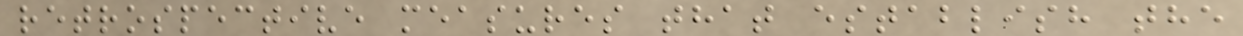retrospective measures that establish the
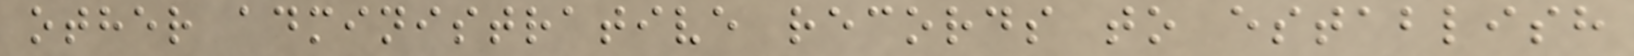other administrative records to establish
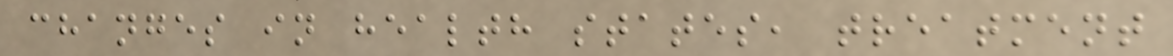changes in health states, treatment
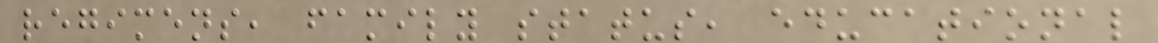regimens, family status, educational
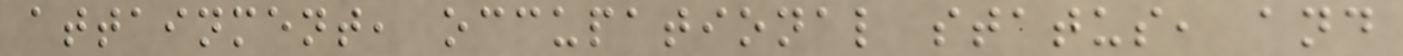attainment, occupational status, and
